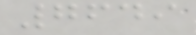7649
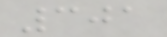301
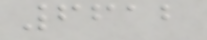6612
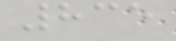835
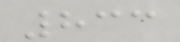833
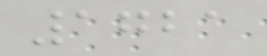1721
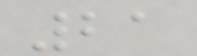21
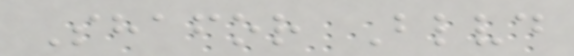Shafor Blvd
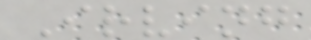Irving
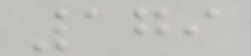179
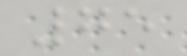75
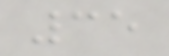35
